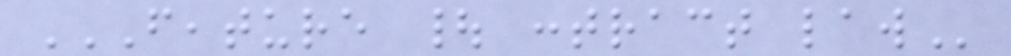FEATURE | CONTRACT LAW
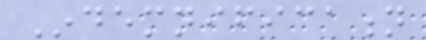Indemnification
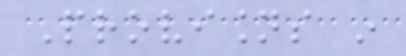Provisions in
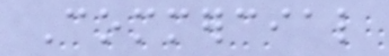Commercial
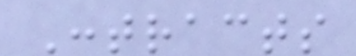Contracts
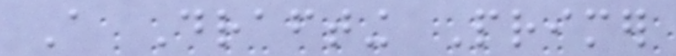A Drafting Primer
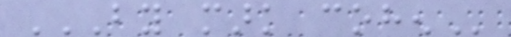BY MARK COHEN
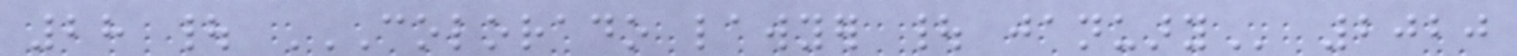28 | COLORADO LAWYER | JANUARY 2020
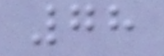78
